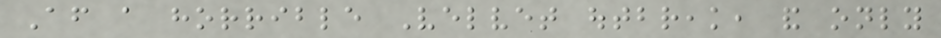After a horrible Velvet outbreak, and only
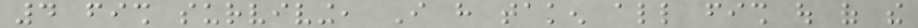4 fish surviving, I have taken all fish out of the
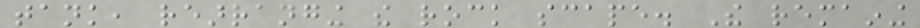tank, rearranging the rock scape. The remaining
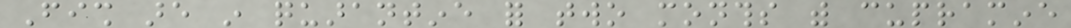Fish are in quarantine for two months with cupramine
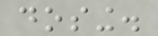dosing.
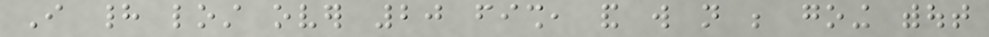I had lost over 20 fish, and will not be going without
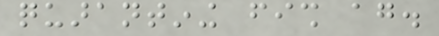quarantining fish again.
